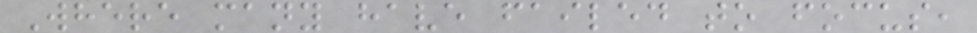Where many have failed to focus,
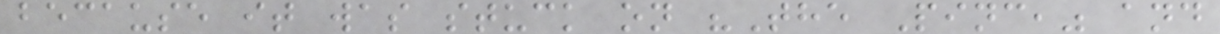because it was stuck on "The Pinc," and
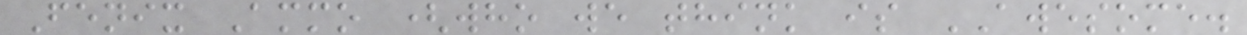Fenix Ammo (who we think is AWESOME.
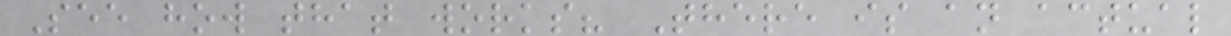See how that works? There is an actual
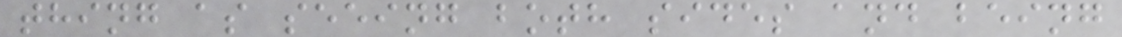thing as seeing both sides and being
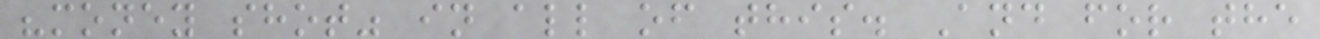"money shot" in all of this. And for the
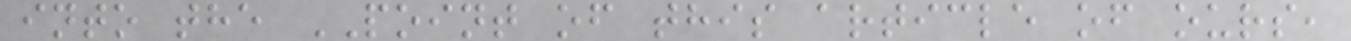into the POINT of this article of ours,
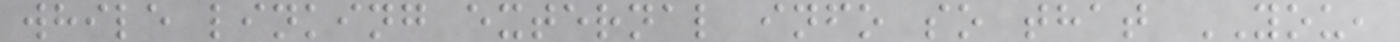while linking external info so that YOU,
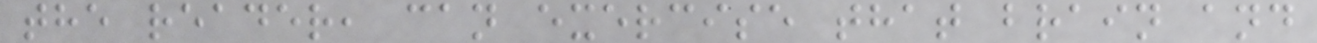the reader, can exercise that brain and
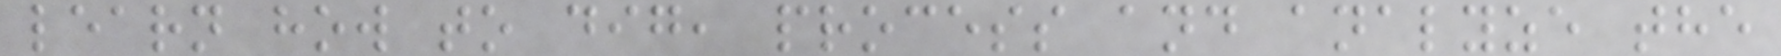learn how to dig, process and analyze the
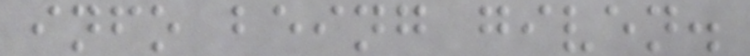info being given.
